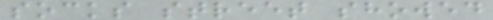socks street showed
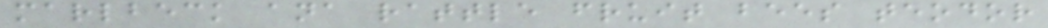marlbeck ana rattle fruit bees teodor
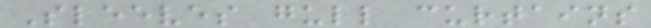Sleeves gull curtains
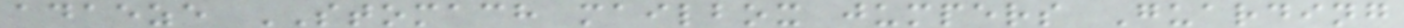adaeze STOMACH mailbox jumpers Guarding
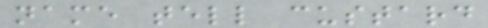name tell custard
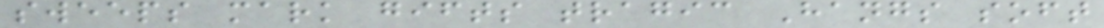sweeps mark gifts tragic Hangs soft
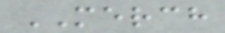MERCH
